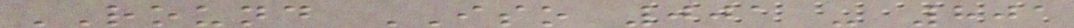ROUND ISO 001 - 801
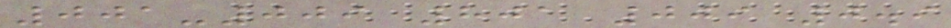001-009 801 009 0.9
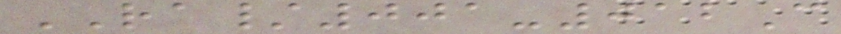RA/001-012C
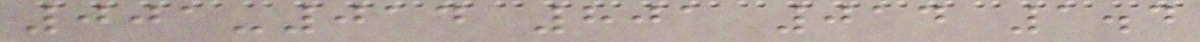001-014 801 014 1.4
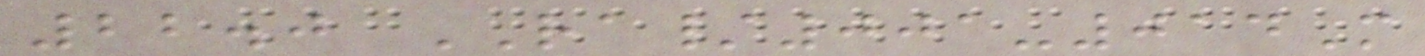22.0 RA/001-014M
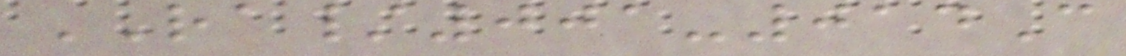RA/001-014C
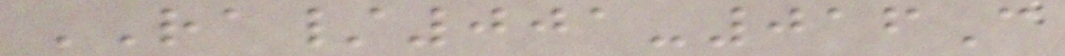RA/001-016C
